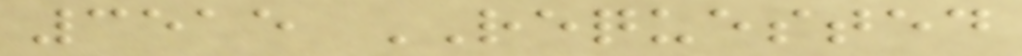3515 REQUESTED
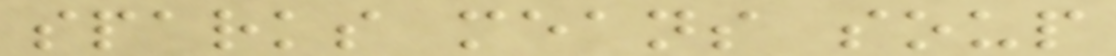sparks means soup
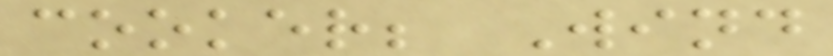cooker; Wind
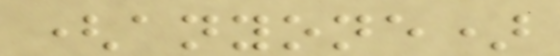(anyone)
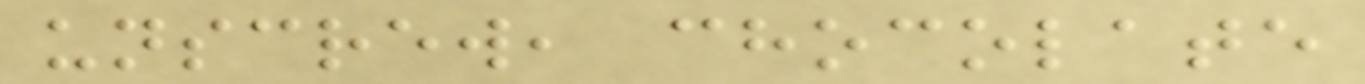unscrew, chocolate
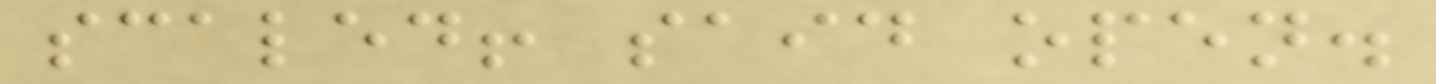scaled! said open.
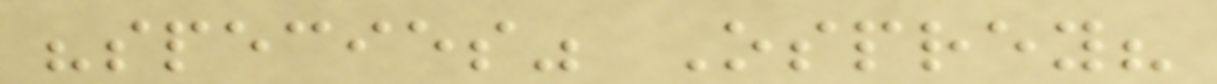"species" Osprey?
